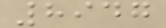8947
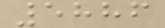5886
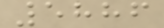5886
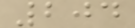204
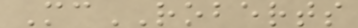McROBERTS
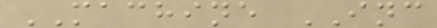MACHINE INC
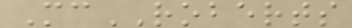McROBERTS
